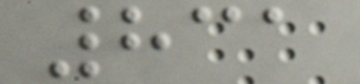831
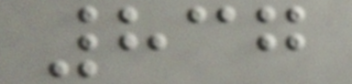837
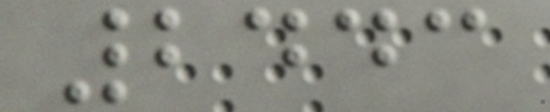2443
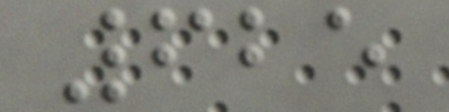625
